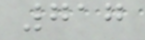717
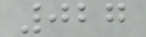027
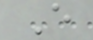E
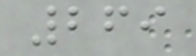269
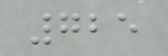725
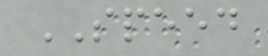SPEED
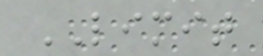LIMIT
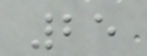25
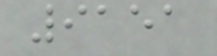9151
